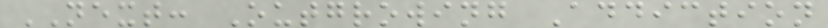NEXT: Outgrowing Addiction
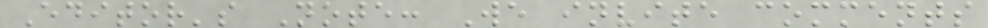Editor's Note: We invite comments
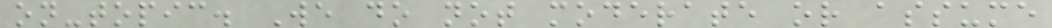on-topic. We do not moderate or assume
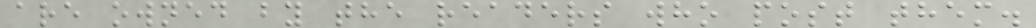are owned by the readers who post them.
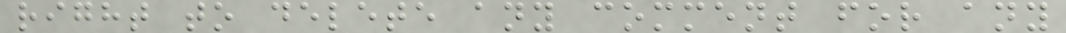right to delete any comment for any
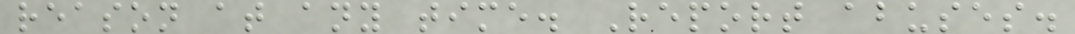reason at any time. Report abuses.
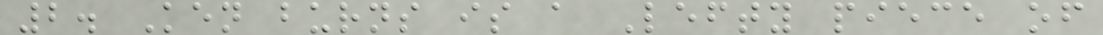2. Ken burns is a Lefty piece of
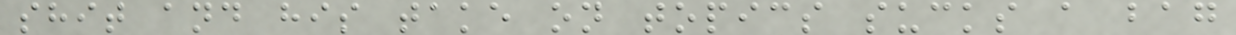shit and his take on topics sucks a bag
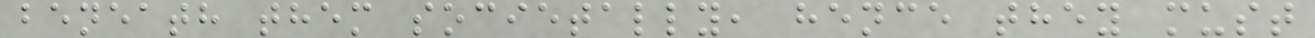beneath them societally, hence they must
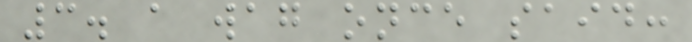3. a wag once said:
